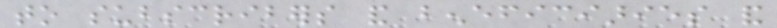to subscribers and beneficiaries and
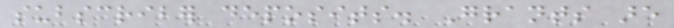subscriber deposits. Grants are
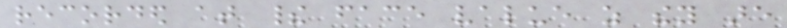recorded at their face value as they are
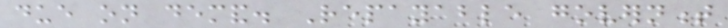due on demand. Repayable government
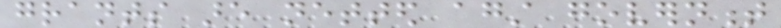grants are netted against government
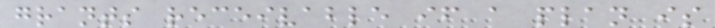grants receivable if a plan is
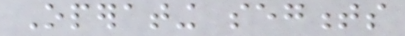Operating segments
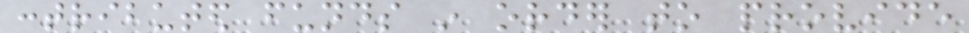contributed funds in order to provide
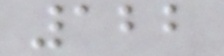122
